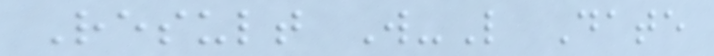Result W-L Date
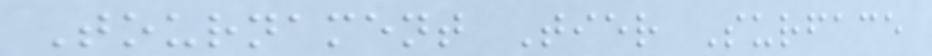Tournament Tier Surface
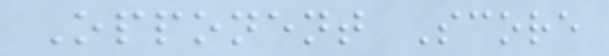Opponent Score
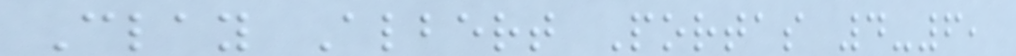Clay Albert Portas 4-6,
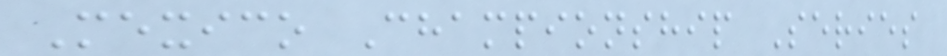Mexico Championship Series
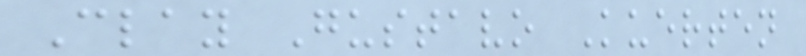Clay Gustavo Kuerten
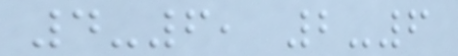4-6, 2-6
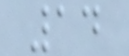14
